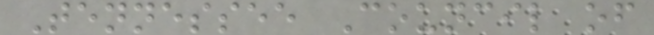Tennessee Council of
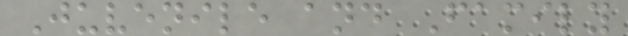Juvenile and Family
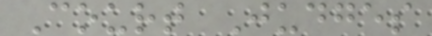Court Judges
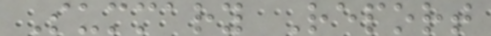Summary Report
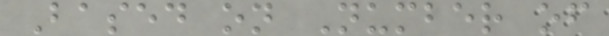Based on Number of
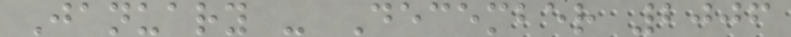January - December 2006
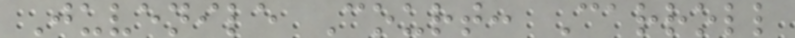Juvenile Court: Carroll
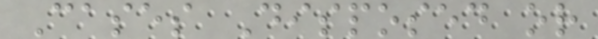Cases Disposed or
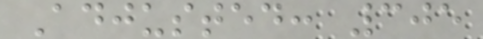Adjusted: 305
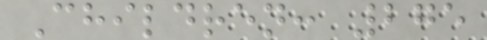Children: 275
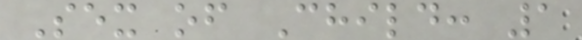Sex of Child: 1
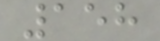158
